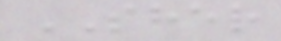SHER
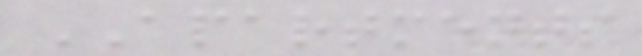APARTMENTS
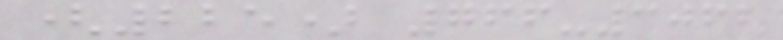(225) 766-3062
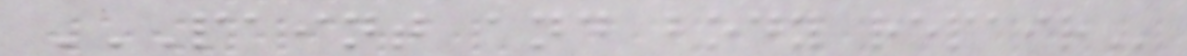PAINT AND BODY REPAIR
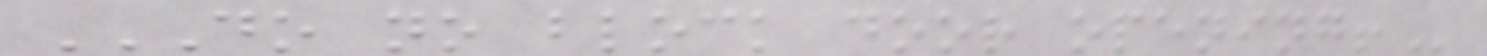DO NO BLOCK DOOR OPENING!
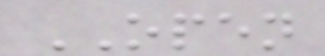OPEN
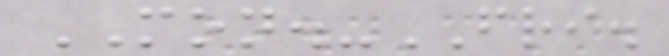MON.-FRI.
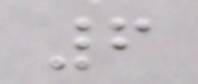6
